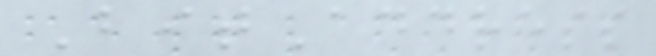BitAddress
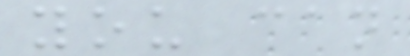you can
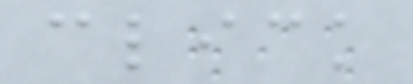click
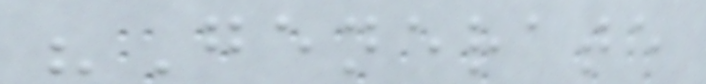"Generate
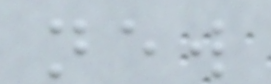new
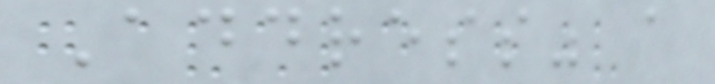Address" a
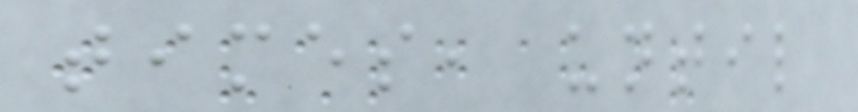times, until
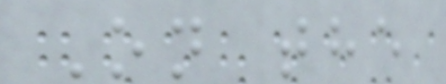On the
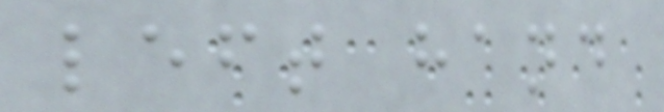left hand
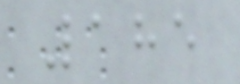185
